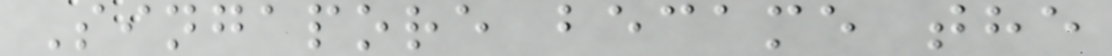Singapore became the
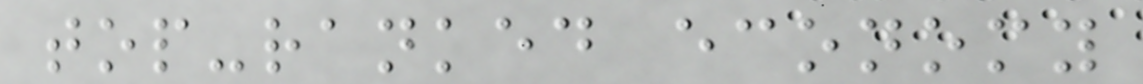top-ranked economy
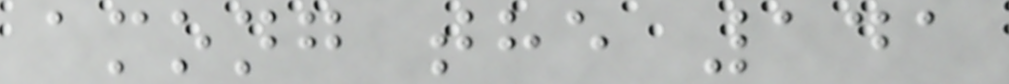among the 141
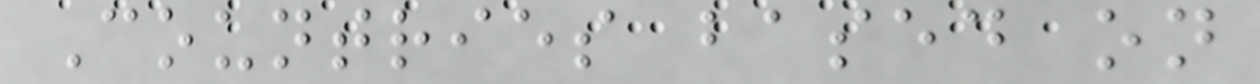Countries based on
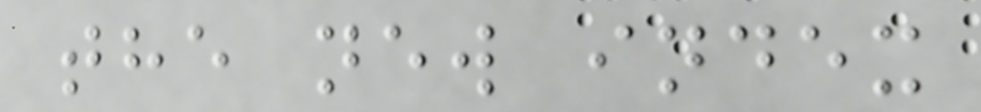the new index
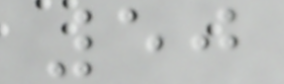50
